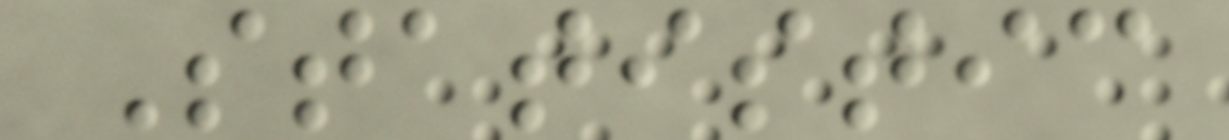Statistic
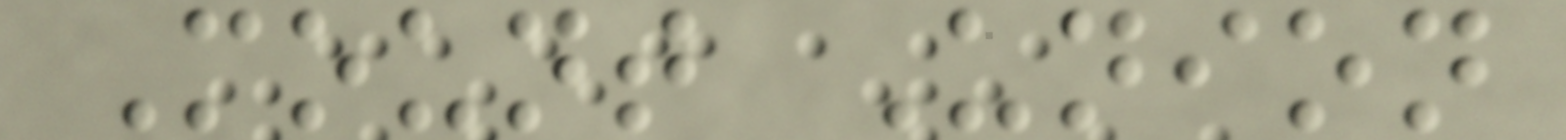Mount Union
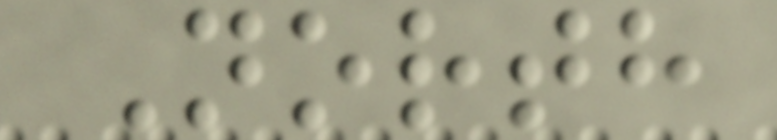North
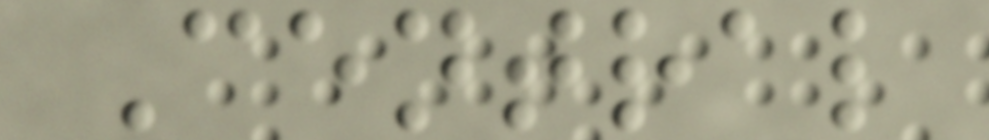Central
